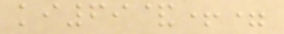ki69&+=
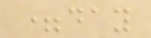=day
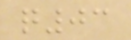q03
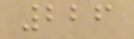226
